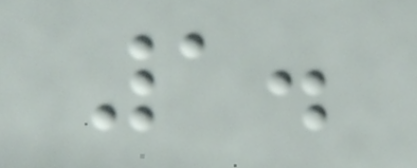1.
